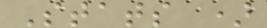Stats )
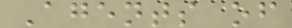Agents of
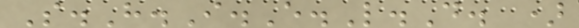S.H.I.E.L.D. )
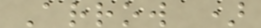Arrow )
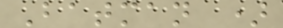Batman )
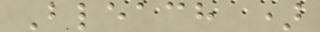Bleach )
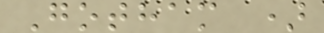Gotham )
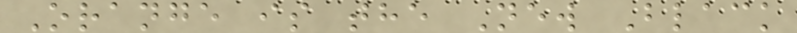Orange is the New Black
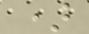)
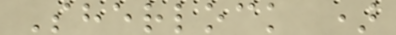Sherlock )
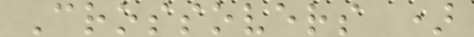Crossovers )
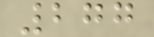277
